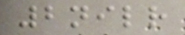2nilr
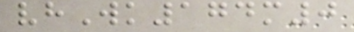vhWk174m0
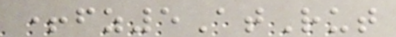+fz5AtRut
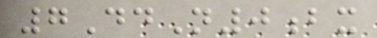7DdN0bx
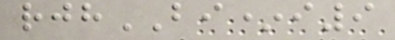rjhBI*i9
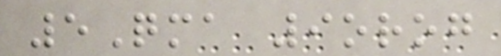5Qma 9orog
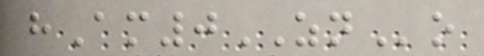hAm0ZNo
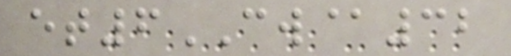et6CW@32
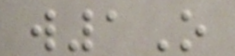w1O
